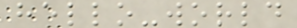hello-world
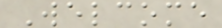Welcome
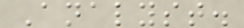Analyst.
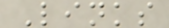Links
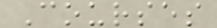Courses
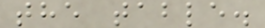the table.
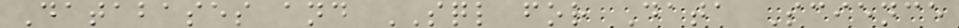Databases and SQL for Data Science
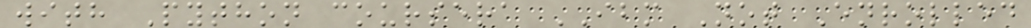with Python coursera IBM Not Enrolled
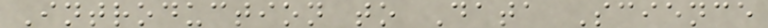Introduction to Data Science
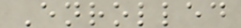Enrolled
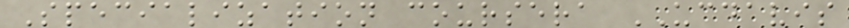Specialization coursera UCDAVIS
